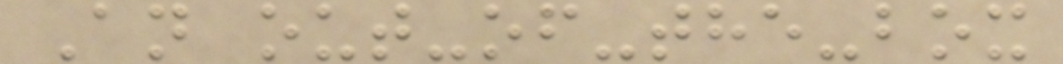An out-of-the-box
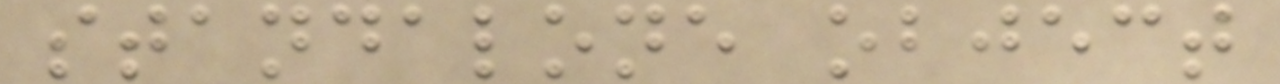standalone object
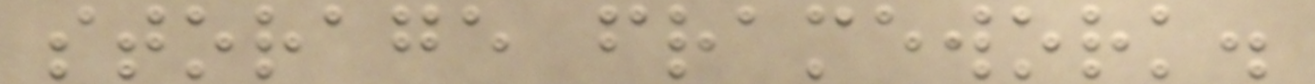storage framework.
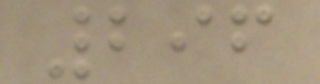296
